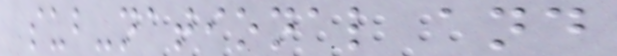sub-national and
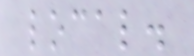local.
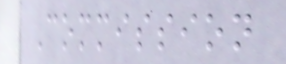Commission
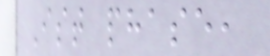Ist phase,
